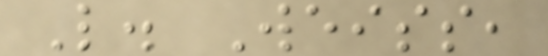L. Weiss,
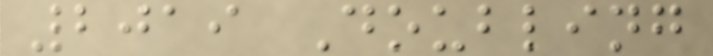2019 Doubling
